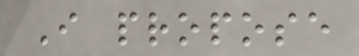I propose
